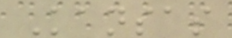Kansas
